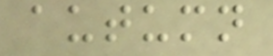autumn
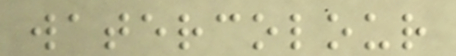watercolour
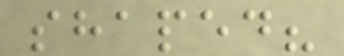shaped?
